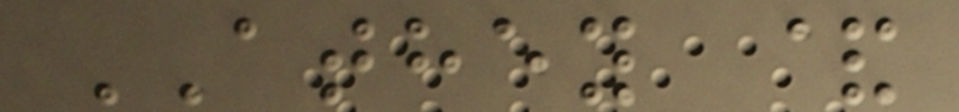ATHEY &
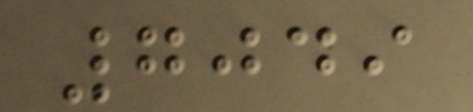7049
